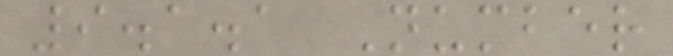9.1.1 Number
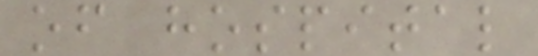of hospital
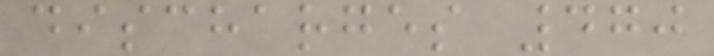discharges 470
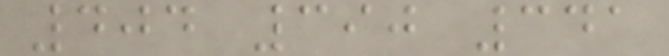404 390 341
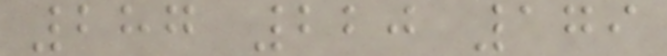287 220 179
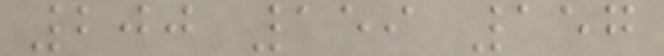200 159 157
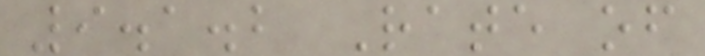9.1.2 Rate of
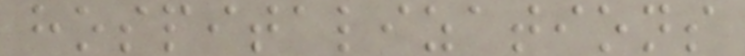hospitalizations
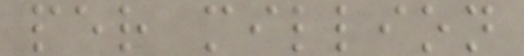per million
